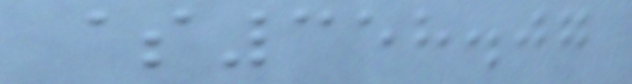$358.07
